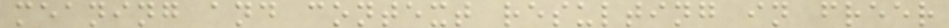meaning and context resulting in freer
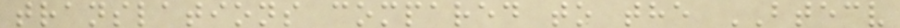translations compared to the BTECV
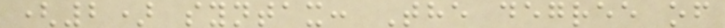(2) syntax: The degree of
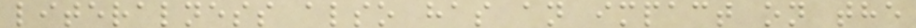literalness also has an impact on the
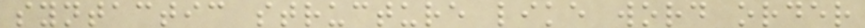syntactic structure like word order
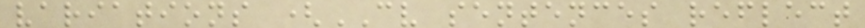variations (CV sentences reflect
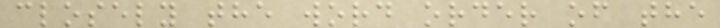closely the word order of the
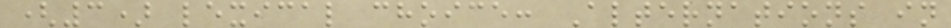(3) lexical choice: Alternations in
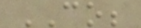CO;
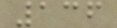136
